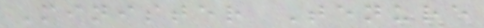Minister Tenure
